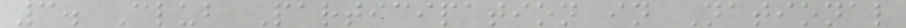3. Club Participation in National
